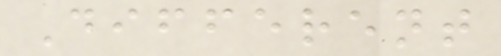Different
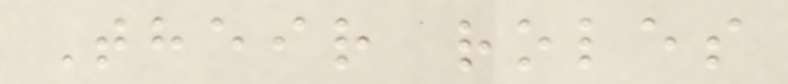Their roles
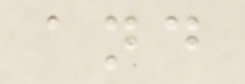and
